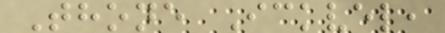Thone Ickvel,
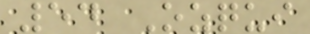54 Ozqui
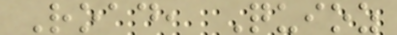Road, Quioz
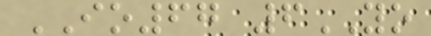IO67 6YO
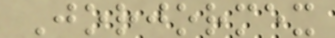Jorjormex
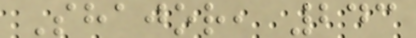Shajor, 243
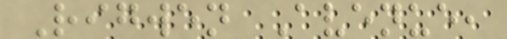Rigwen Avenue,
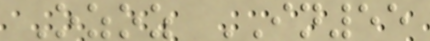Ozoz IN55
